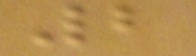2
